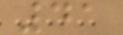41
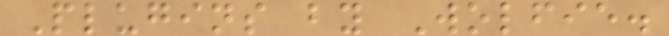Plugins by Wolfie.
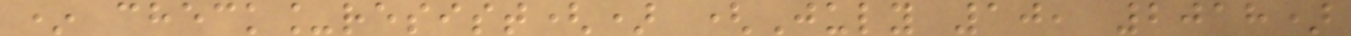* check_resist() (July 10, 2018)
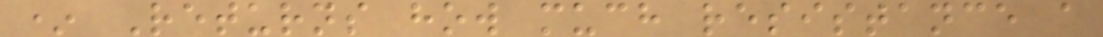* Returns how much resistance a
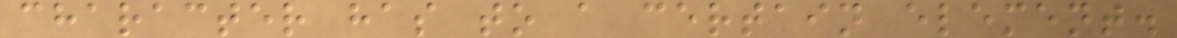character has to a certain element.
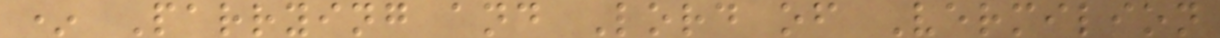* Parrying and Lord of Vermilion
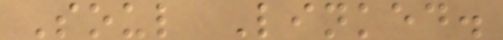Soul Linked.
